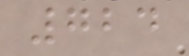724
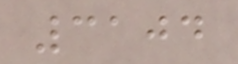3104
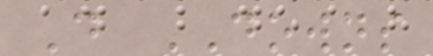D DOWNS
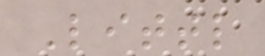Littl
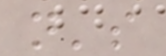n's
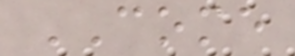COME
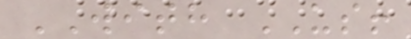WITH US!
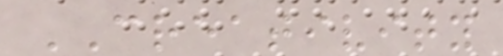CREATIVITY
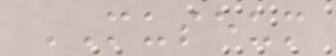MUSEUM
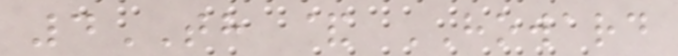4TH & HOWARD
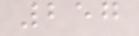257
